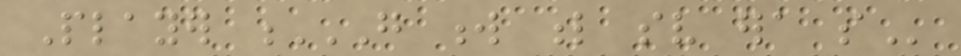Player G W L SV ERA SO
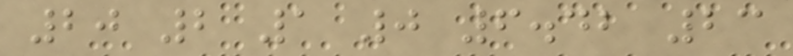20 2 1 0 6.42 23
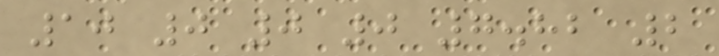10 0 0 0 7.82 2
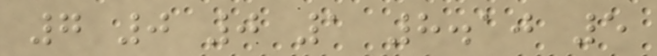7 0 0 1 8.10 5
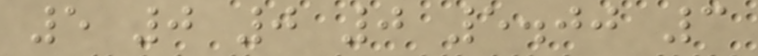5 0 0 0 5.00 3
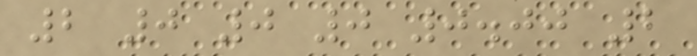2 0 0 0 0.00 2
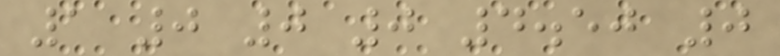1 0 0 0 4.50 0
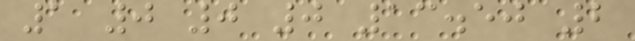1 0 0 0 13.50 2
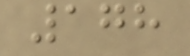178
